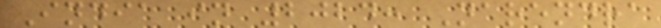India in 2024: Narendra
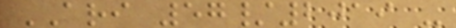ARI 57/2019 -
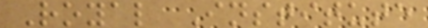Royal Institute
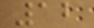12
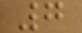7
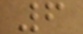6
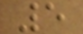5
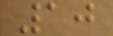10
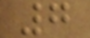7
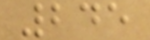245
